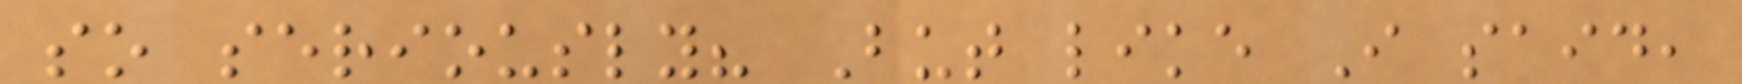so seriously? But like I said,
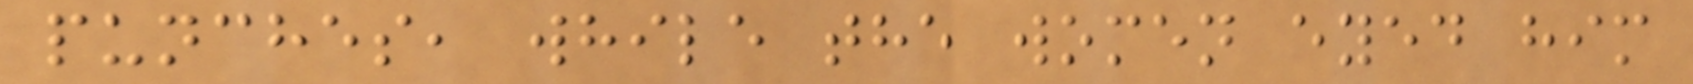punches, while the women eyed him
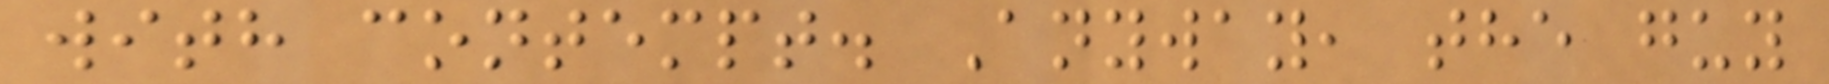with contempt. Anyway, the guy
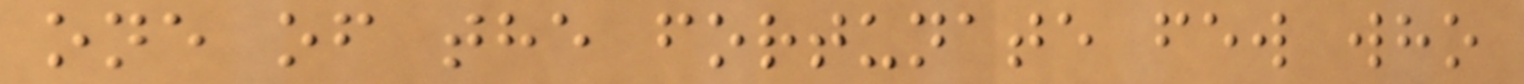one of the fortunate few who
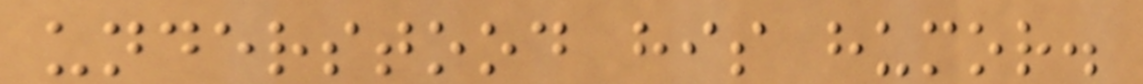understood his humor.
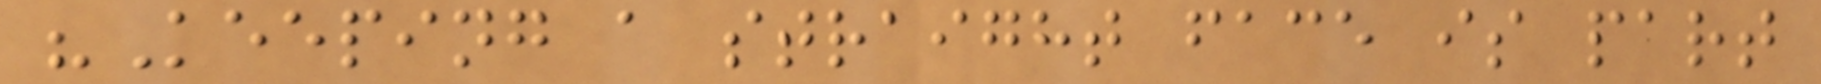"Keeping a straight face is part
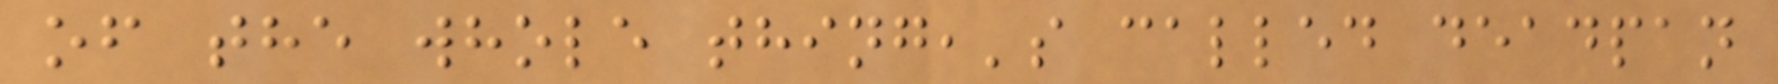of the whole thing,'s called deadpan
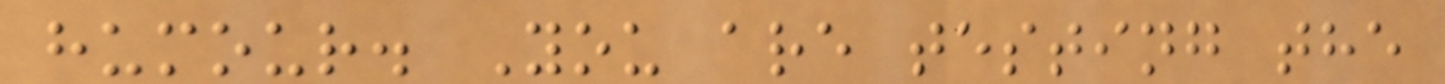humour. You are testing the
